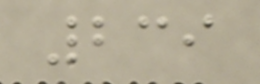239
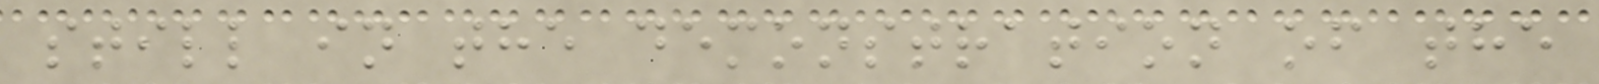still in the demonstration of the
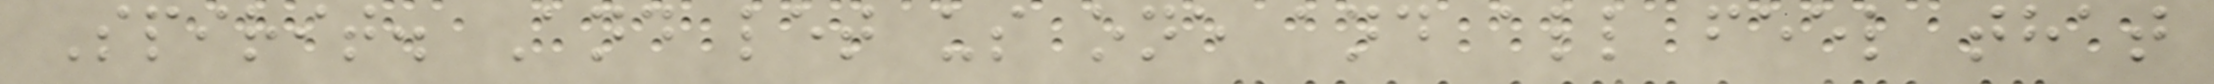Spirit. And let us one and all feel that
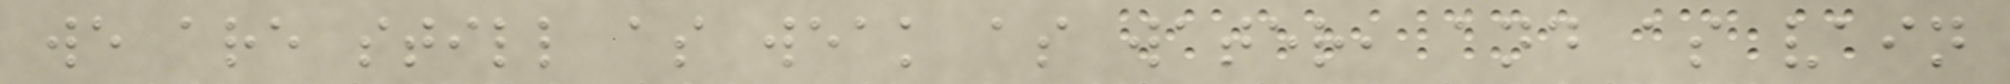we are still as weak as water, and as vain
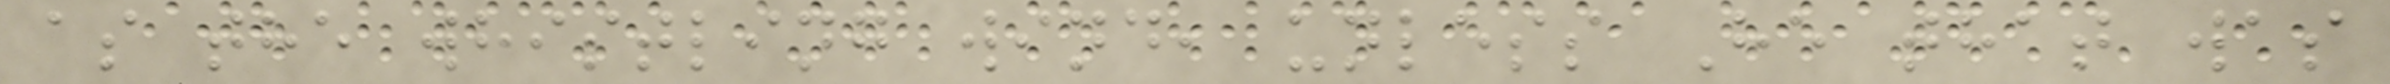as the whistling wind, unless He that was
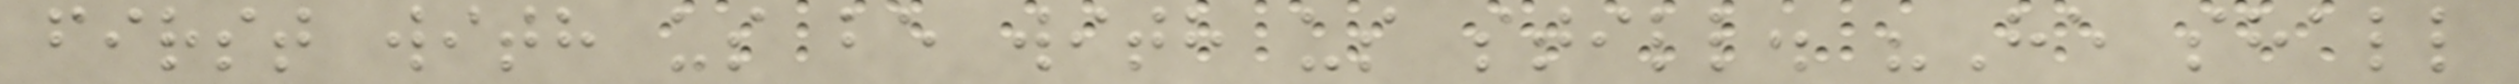first with us be with us still. "He shall
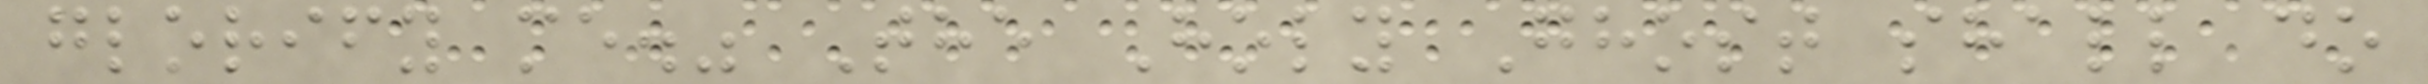glorify me." The Holy Ghost shall do
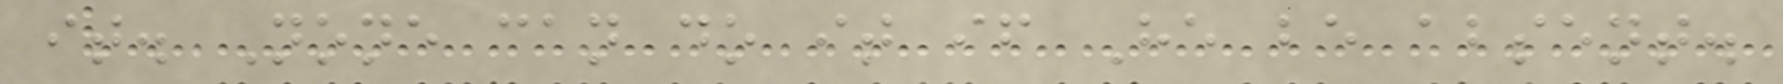it. None can do it if He be absent.
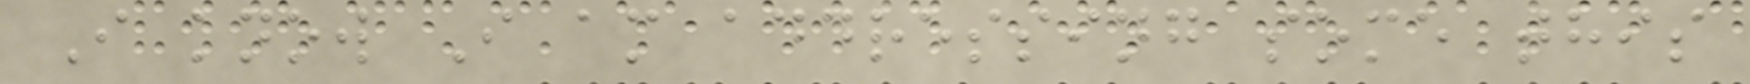I know I am addressing some this
